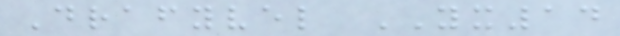Drafyvel YX14
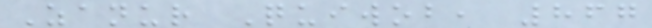Zanur Quiwob, 867
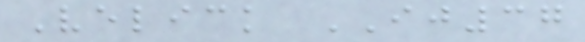Velick IJ37
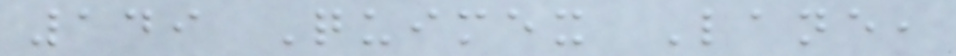149 Quimex Lane,
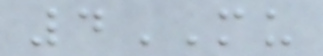4MU
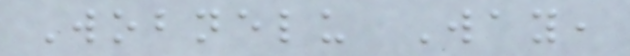Wobnelu Way,
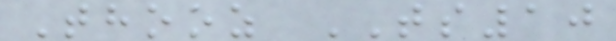Thooz TS10
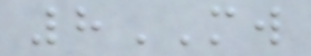8MW
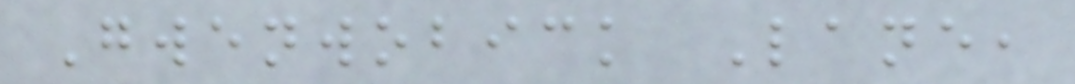Gwenwobick Lane,
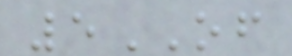5OF
